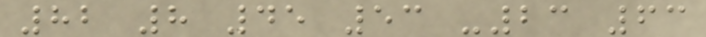82 8 45 53 -23 63
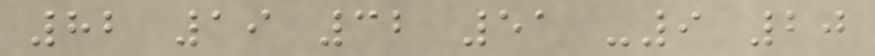82 19 32 51 -9 20
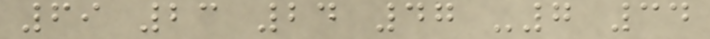69 23 24 47 -7 34
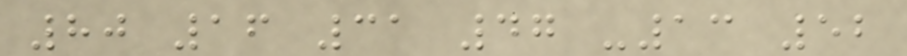80 16 31 47 -13 52
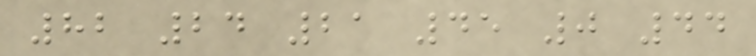82 24 21 45 0 44
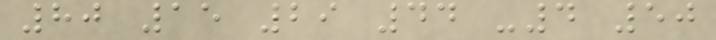80 15 29 44 -4 50
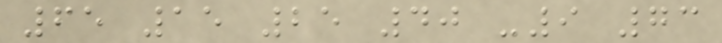65 15 25 40 -9 73
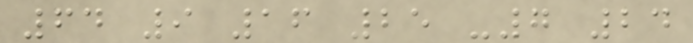64 9 16 25 -7 24
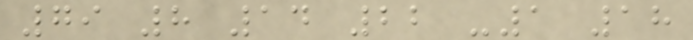79 8 14 22 -1 18
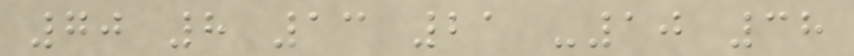70 8 13 21 -10 38
